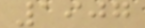1907
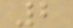2
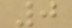0
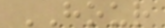HOUR
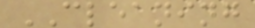CLEANING
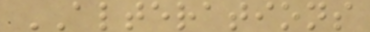ALTERATIONS
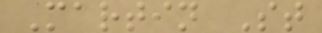Martin St
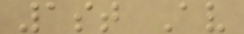1st Av
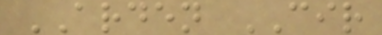ARDEN CIR
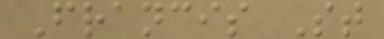Francis St
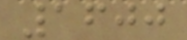1600
